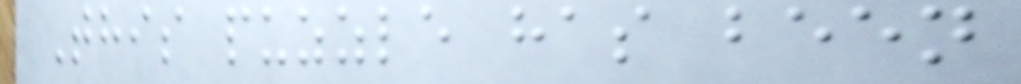This puzzle has been
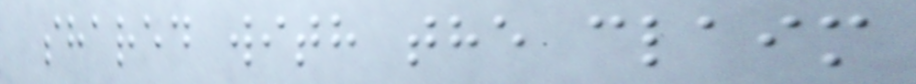shared with the claim
